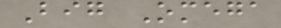Big Omega
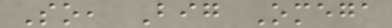So, Big Omega
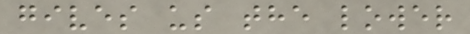gives us the lower
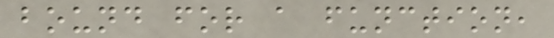bound for a function,
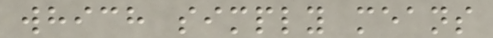which simply means
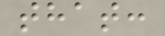that:
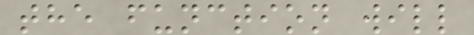the function will
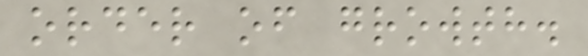order of growth.
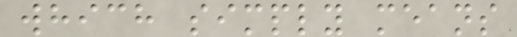which simply means
